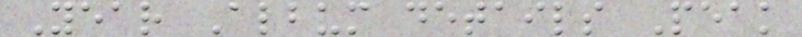Year Album details Peak
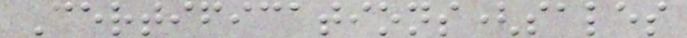Certifications(sales
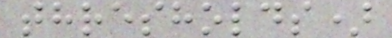thresholds)
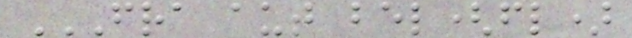FRA AUT BEL(FL)
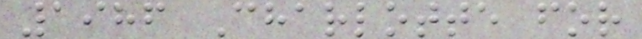1986 Charlotte for
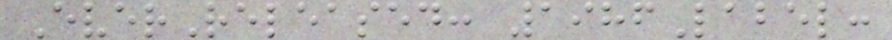EverReleased: 1986Label:
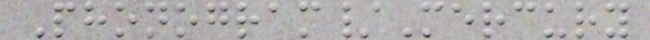Phonogram/Mercury
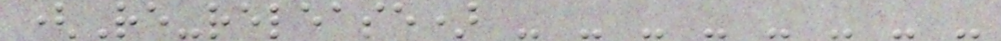(Re-release) - - - - - - - -
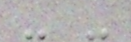- -
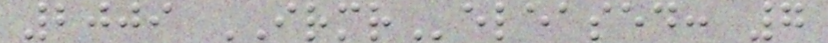2009 IRMReleased: 7
